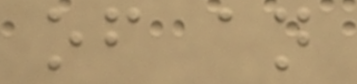of an
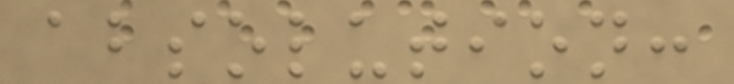absolution:
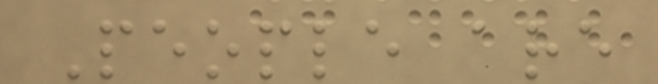People are
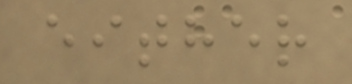either
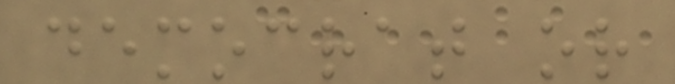democrat or
